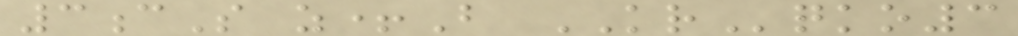3cS z+B KRqko3
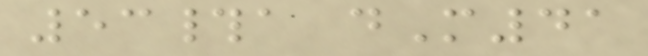53#a dM41
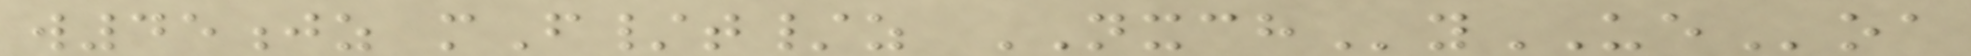w45jz mF/t/z NXCHyUEoa
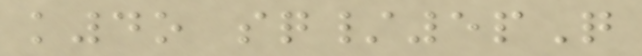k4o sq/5pQ
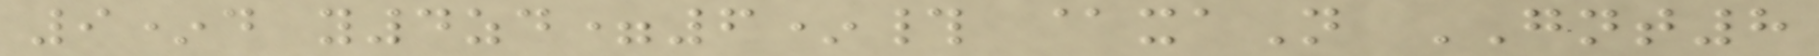9*d y4zd=6*# @xaN GNT8
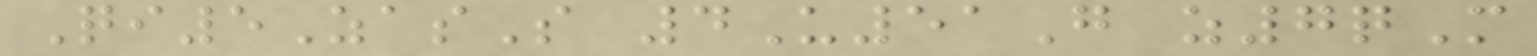Qi5ZasS 4U51G z7qM
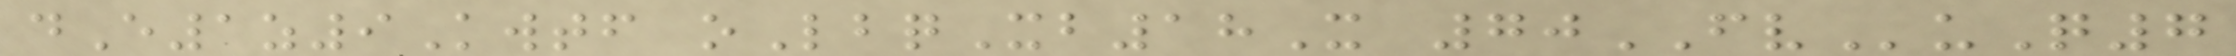dE1z9Kwtf oLbqXb18X 70FVuQ7
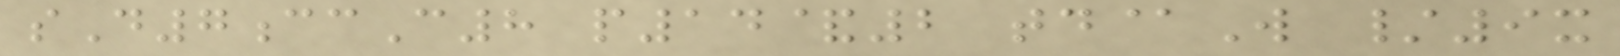sD7ccC8 p14&2 td@W /9x
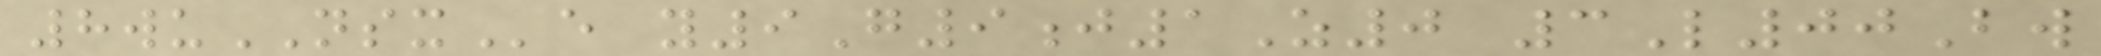8wuNSXe y9G9j1Z0 3L00Bw
